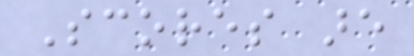Scores are
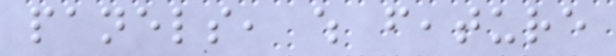panels, which feature
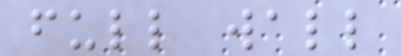full wall
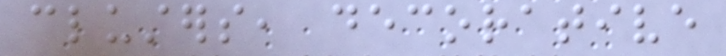clusters, decorative
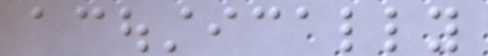acoustically
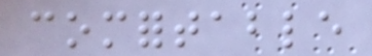comfortable
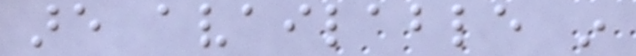are available in
